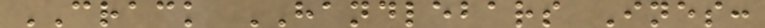CRACK HANDLEBARS Ines:
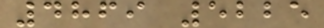4869 5225
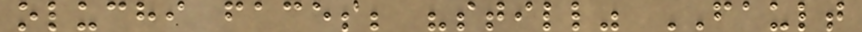oluchi faces; "still" FAULT
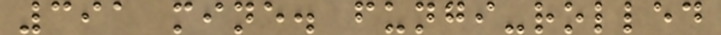391 mine. fungi-rolled
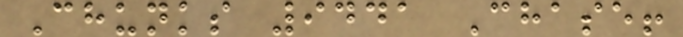Chunks 9441 Chase!
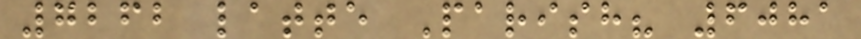7262 latte Parish? 6081
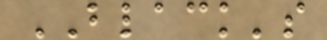BLACK's
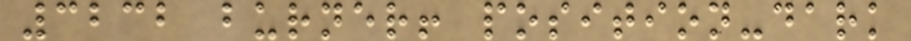3232 burner! position-dark
